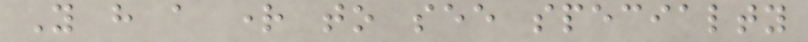You have a right to see specialty
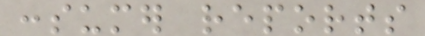consumer reports
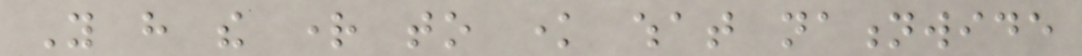You have the right to know what nationwide
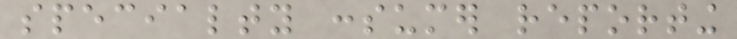specialty consumer reporting
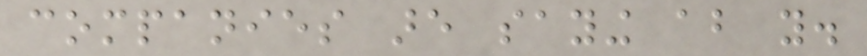companies are saying about you.
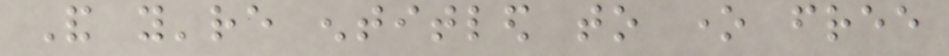And you're entitled to one free
